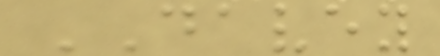DAVEY
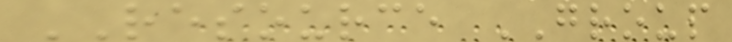RESOURCE GROUP
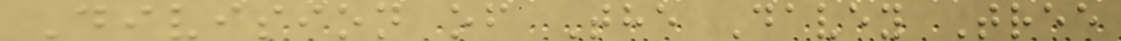Division of The Davey Tree
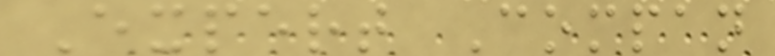Expert Compan
